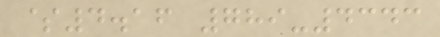$4.16 789-4343
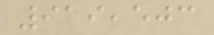919,503
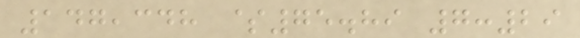147,348 $75.89 7:29
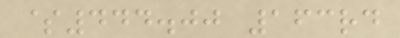$444.00 163rd
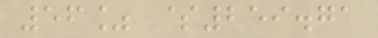56% $259.71
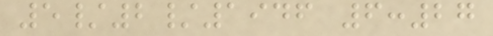5/2/1946 6:27
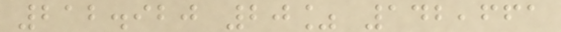212.920 20% 142,661
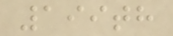199th
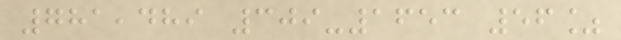781,489 309-1653 56%
